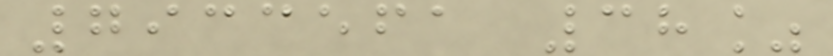7933561 38%
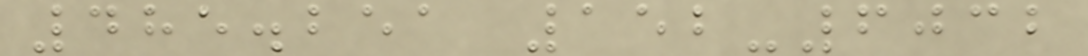485.251 152-6032
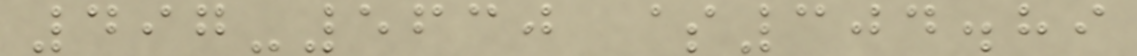497-5630 $304.89
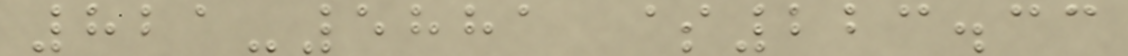821-5881 $223.33
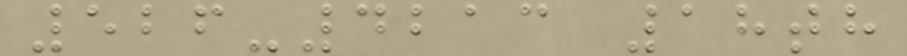526-4213 18th
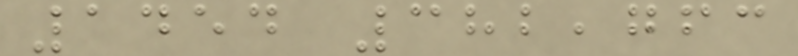1454 382,763
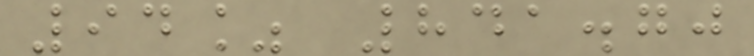94% 841.70
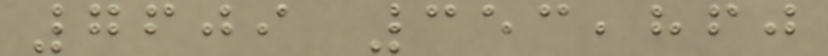7609 353,860
